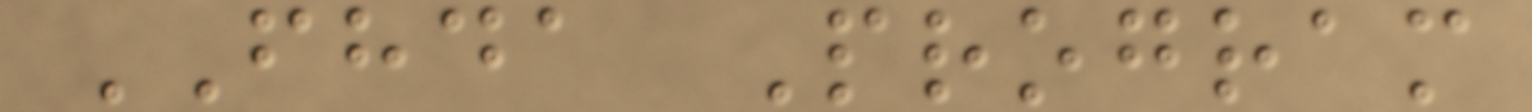FHDA Program
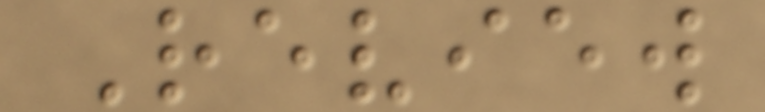Review
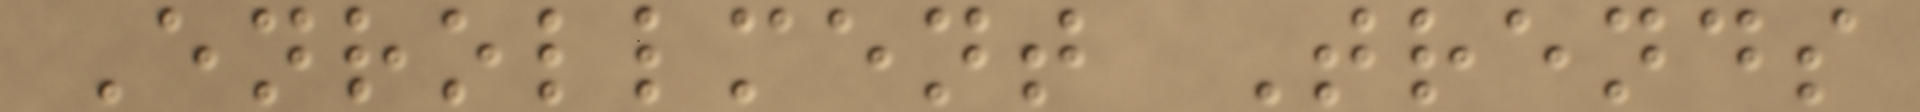Enrollment Trends
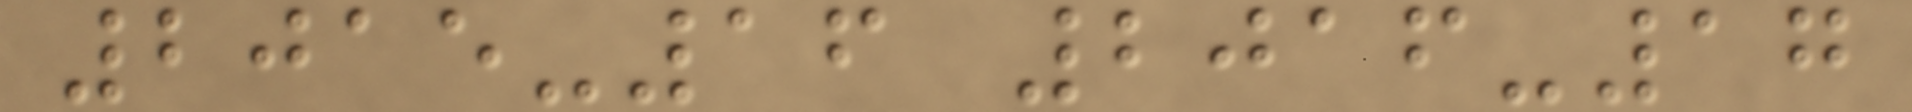2015-16 2016-17
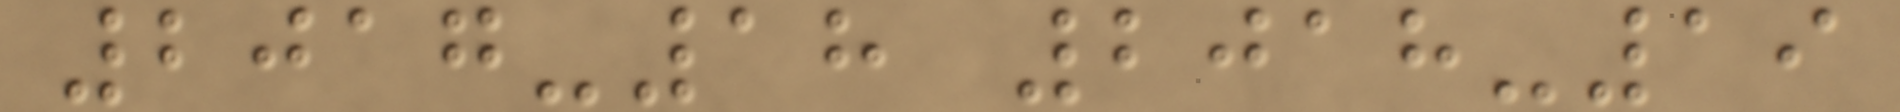2017-18 2018-19
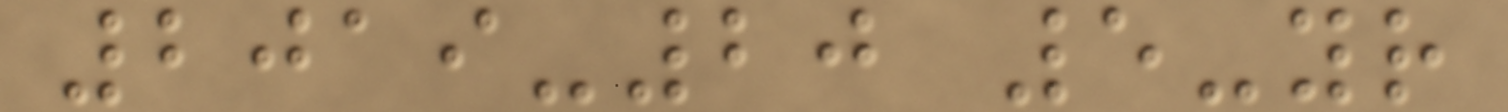2019-20 5-yr
